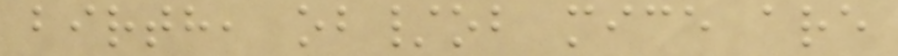birth, ob/ob mice are
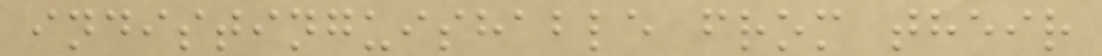indistinguishable from their
